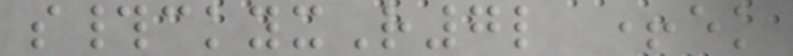s#ckyxR7l +ek
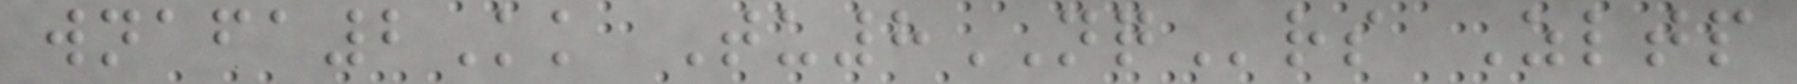wnafa2Kk Tu8NQrs Zltp
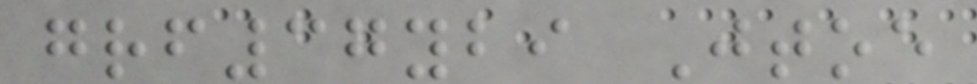grf37ybi Jtoe
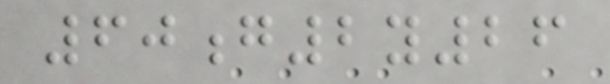60g2y26
